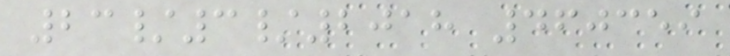23/3/2018 460359
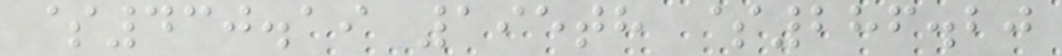$430.19 195th $286.20
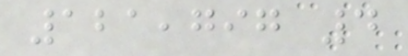121,797 4
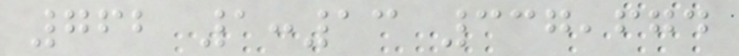762 1:13 337,674
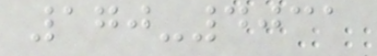170-4031
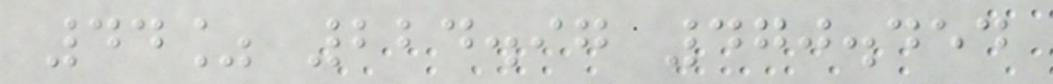44% 224.97 470.454
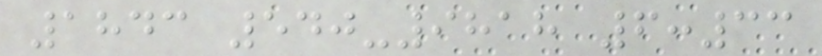1843 540-9818 6:33
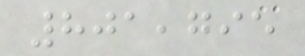801,795
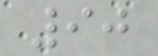90
